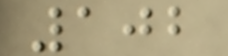102
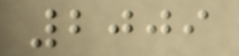2009
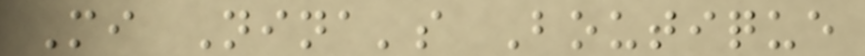Mi Nina's Boutique
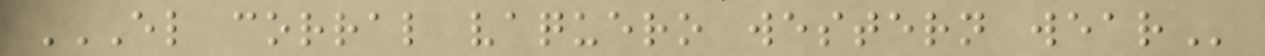EL CORRAL VAQUERO WESTERN WEAR
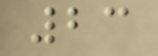23
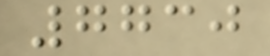7730
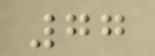77
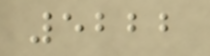5222
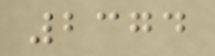2374
